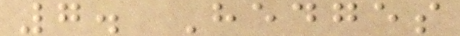7. Hedges
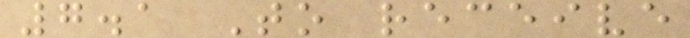7.1 To receive
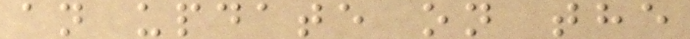an update on the
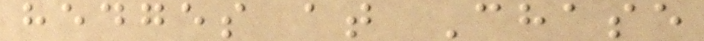hedges at Chase
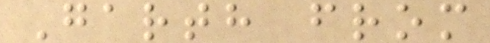Garth from
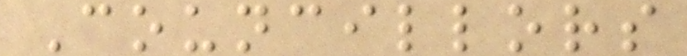Councillors
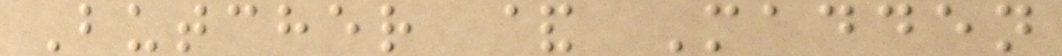Butcher & Madden
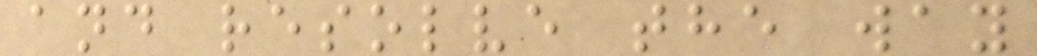and resolve the way
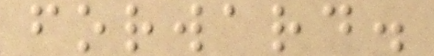forward.
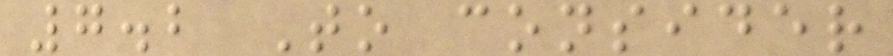7.2 To consider
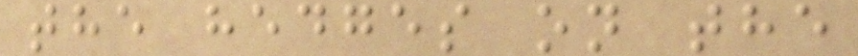the hedges on the
